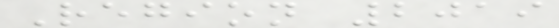Region 2019
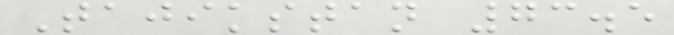Tajikstan 73.5
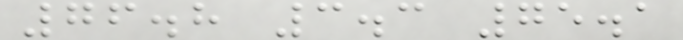76.8 3.3 75.1
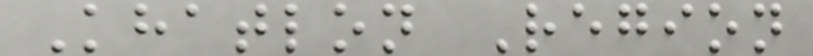Khatlon Region
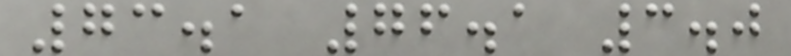73.1 76.1 3.0
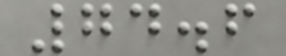74.6
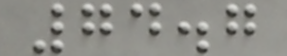74.7
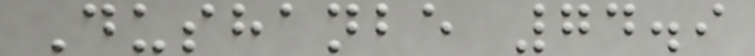Dushanbe 74.9
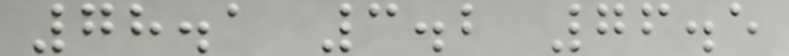78.1 3.2 76.5
